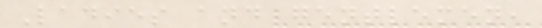Ladies and gentlemen,
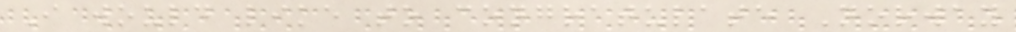I would like to congratulate Norway
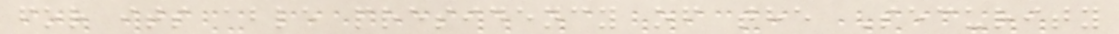for its able presidency of the Security
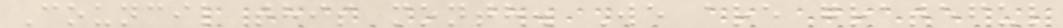Council this month. We are grateful
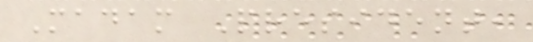Madam President,
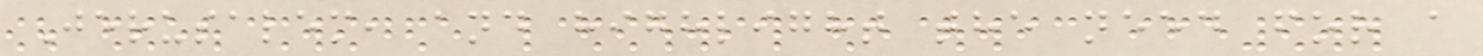Jerusalem, and highlight the need for a
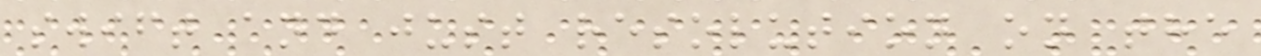swift and just resolution on the
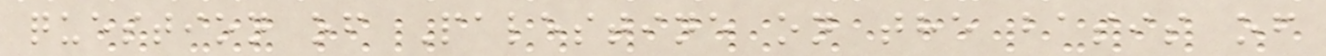question of Palestine on the basis of
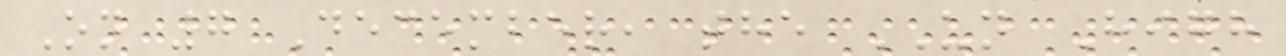On 7 December, the UN High
